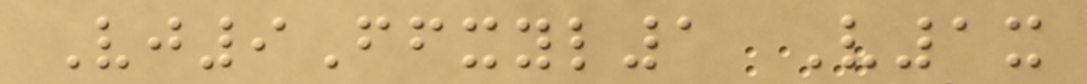Vj9Ffxyl1 V1x
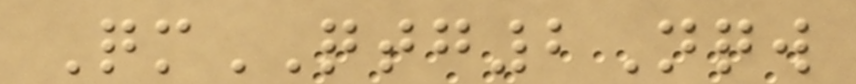QmQTG2Nqw
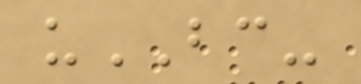uBC-
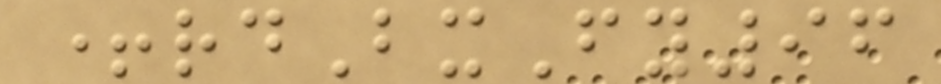+rdBxFy96
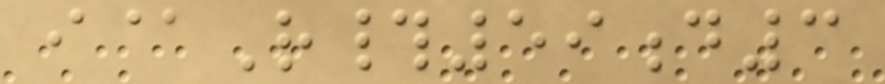i@R#59d3
